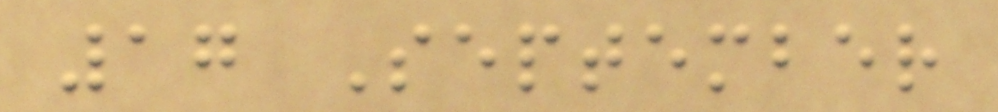17 September
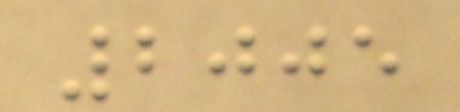2005
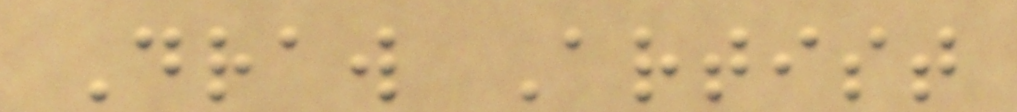Draw Artist
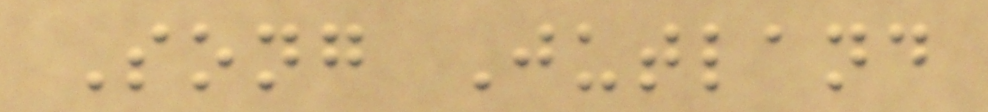Song Jutland
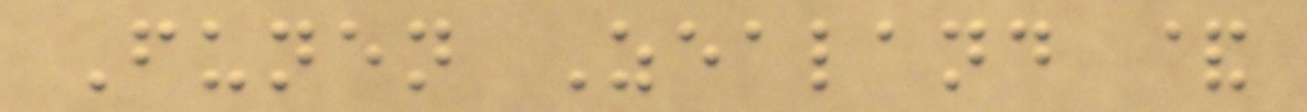Funen Zealand &
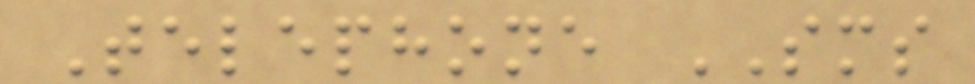Telephone SMS
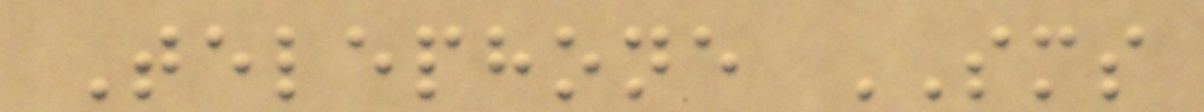Telephone SMS
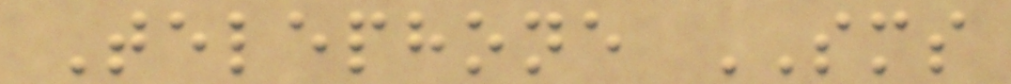Telephone SMS
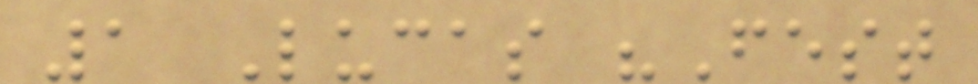1 Lucas "Fest
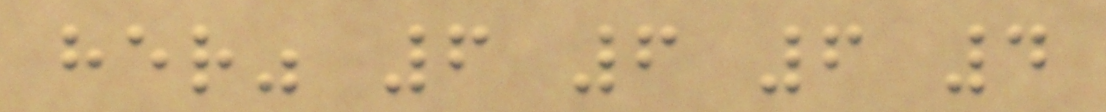her" 6 6 6 4
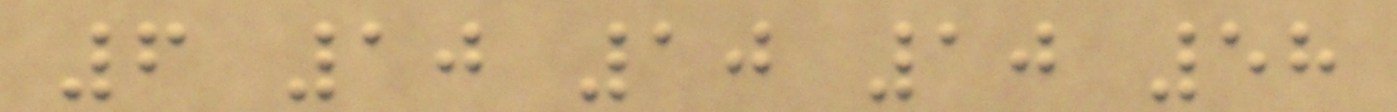6 10 10 10 58
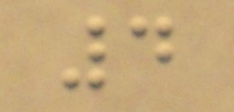4
